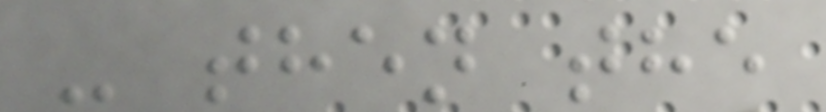- then the
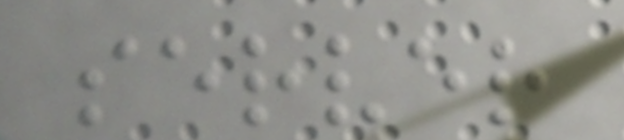server
